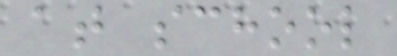at school
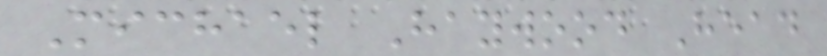Michael Haywood Head
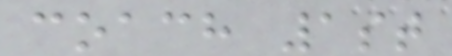coach 1st
